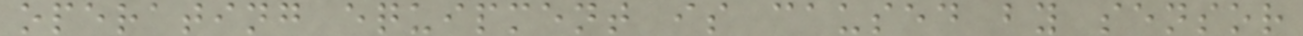operating equipment is caused by sensor
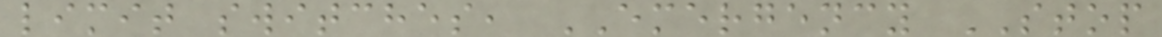limit switches, EMERGENCY STOP
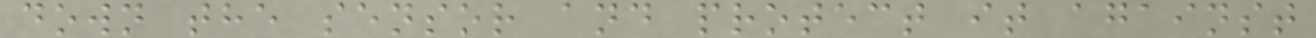down the sensor and protect it against
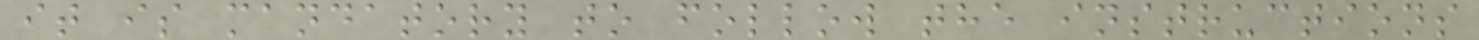it is mandatory to follow the instructions
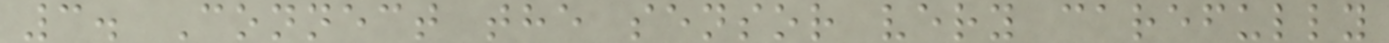3. Connect the sensor very carefully
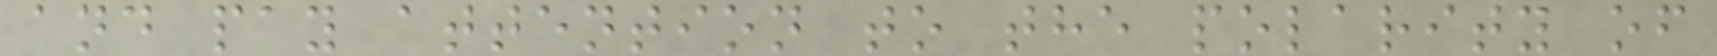and pay attention to the polarity of
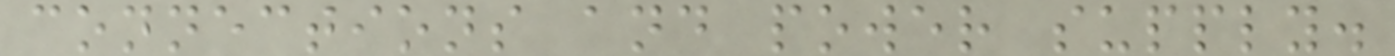connections and power supply.
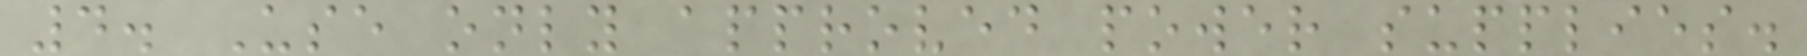4. Use only approved power supplies.
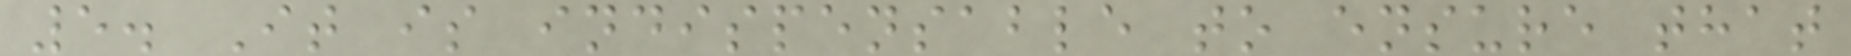5. It is indispensable to ensure that
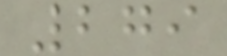279
